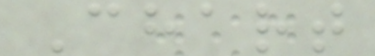Chart
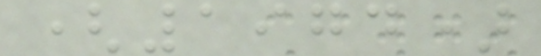(1974)
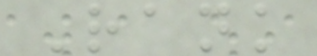Rank
